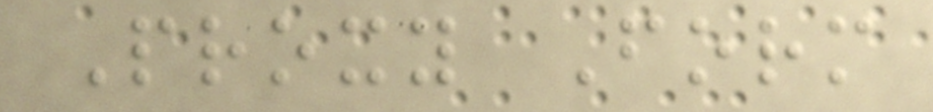Proxy Form
